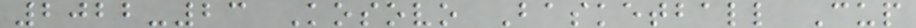2022-23 Kosovo Basketball Cup
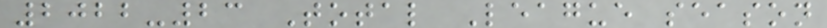2022-23 Total League season
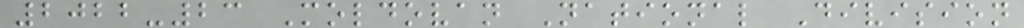2022-23 Moldovan National Division
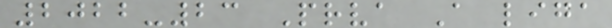2022-23 Prva A liga
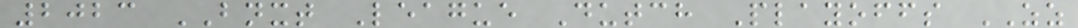2023 BNXT League Dutch Playoffs ZZ
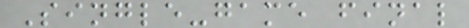Single-game final
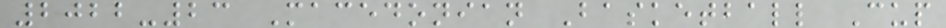2022-23 Macedonian Basketball Cup
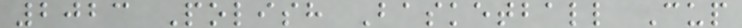2023 Polish Basketball Cup
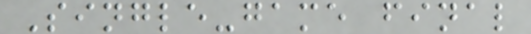Single-game final
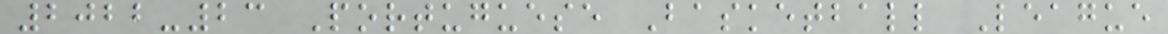2022-23 Portuguese Basketball League
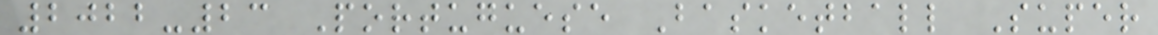2022-23 Portuguese Basketball Super
